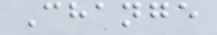Change
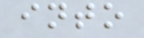into
